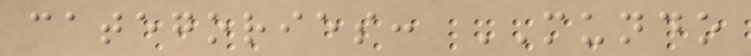categories: MUNDO
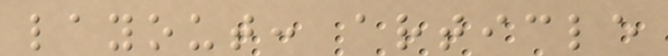layout: article
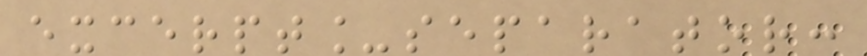excerpt_separator:
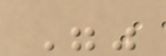""
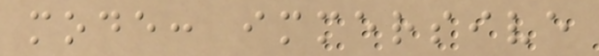mode: immersive
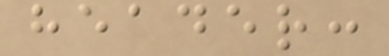header:
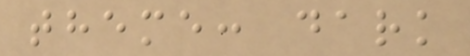theme: dark
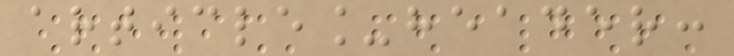article_header:
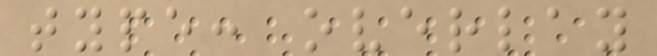type: overlay
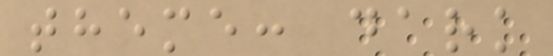theme: dark
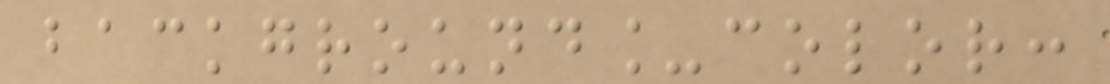background_color:
